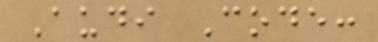Audi Code:
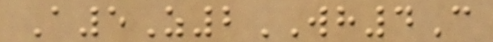A5Z2WH4C
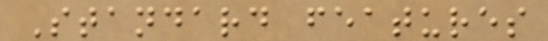Standard features
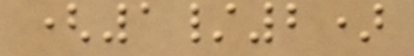(1/2)
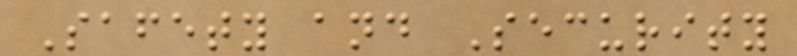Safety and Security
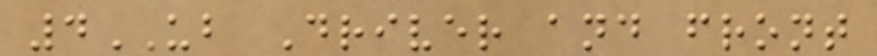4UB Driver and front
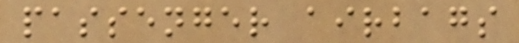passenger airbags
